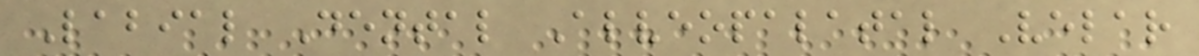Labial Dental Alveopalatal Velar
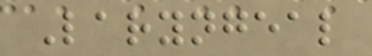Laryngeal
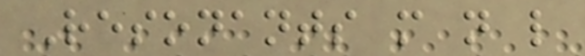Resonants m n l
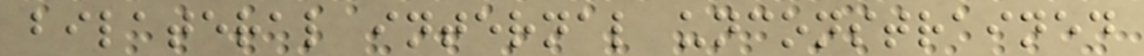bilateral internal unconstrained
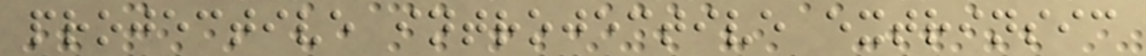projective introjective extrinsic
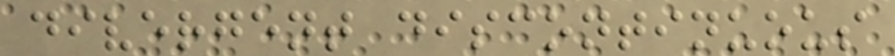divergent discontinuous
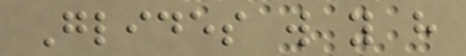Glides w y h
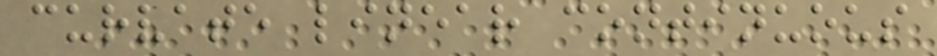curvate linear continuous
